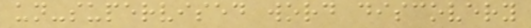un-supervised word discovery
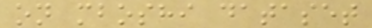on mboshi dataset
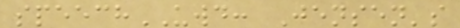speechUWD: Jensen's
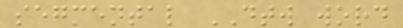segmental DTW word
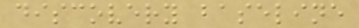discovery baseline
